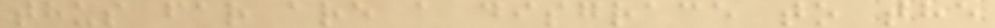thus far are a disgrace to the
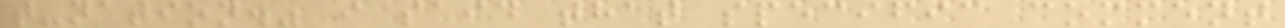t-nation." i said that specific comment
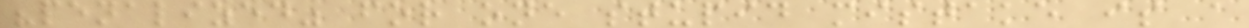"penalized" for one stupid mistake is a
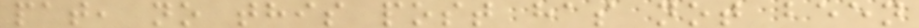pat, no this post has not been
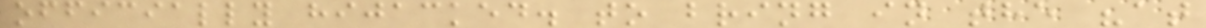officially hijacked. to bring in the "at
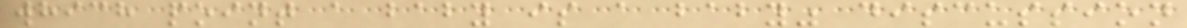which point a baby is a baby" discussion
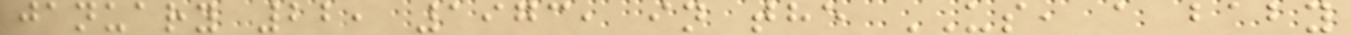january 22, 1973, in the US, a baby
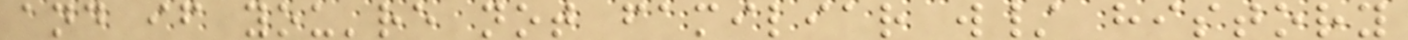and if you're not familiar w/ history
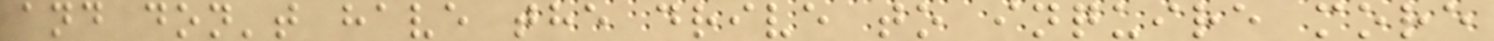and don't have the drive to inquire more
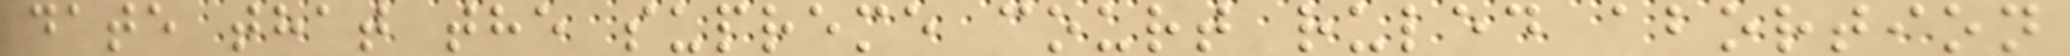date that the supreme court ruled abortion
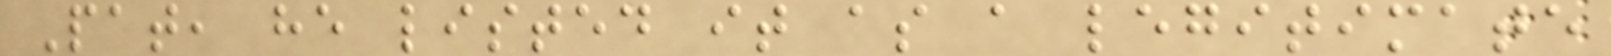Pat, he listed it as a legitimate
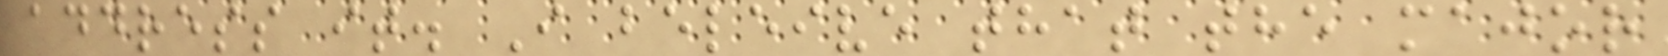address it. I beleive that the major
